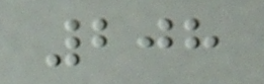208
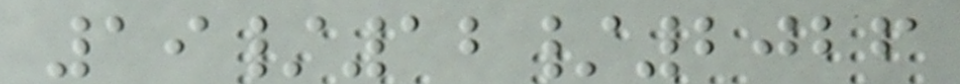19/12/2026
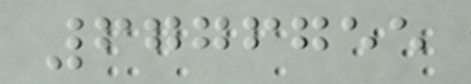6776755
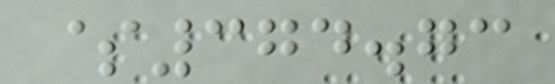$374.73
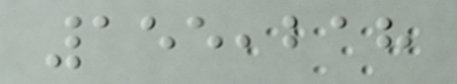155,218
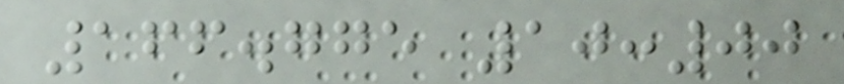166.775 10:00
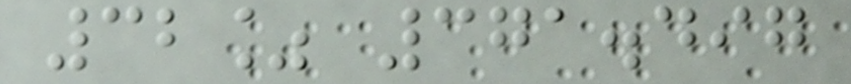32% 371.497
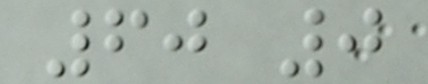60 0
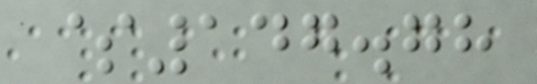$147.78
